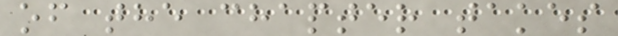of the chapter takes
